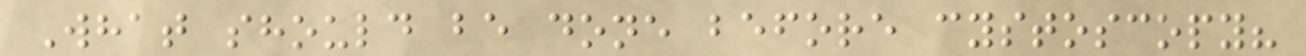What should be done before cystoscopy?
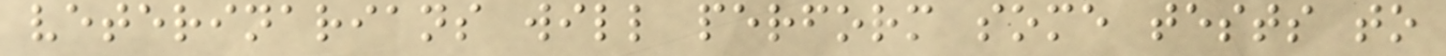veterinarians will perform some tests to
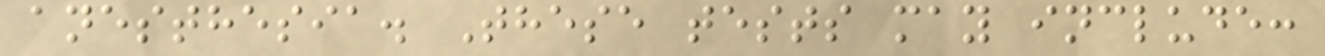anesthesia. These tests may include:
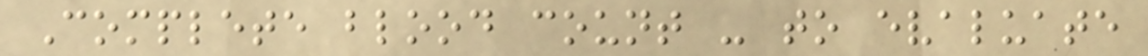Complete blood count - to evaluate
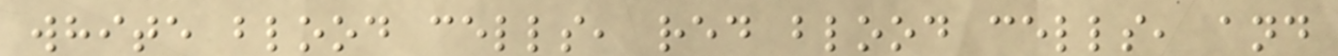white blood cells, red blood cells, and
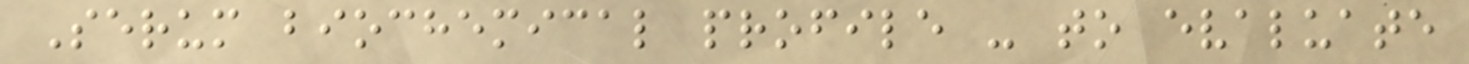Serum biochemical profile - to evaluate
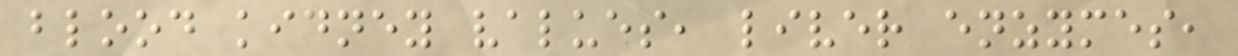blood kidney values, liver enzymes,
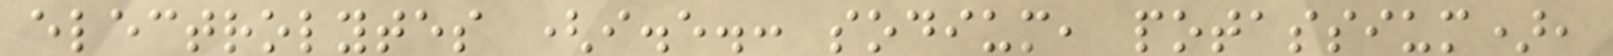electrolytes (i.e.: sodium, potassium),
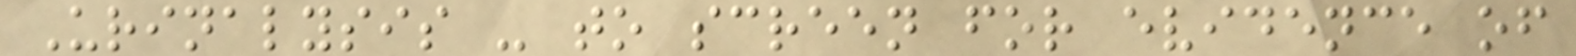Urinalysis - to screen for evidence of
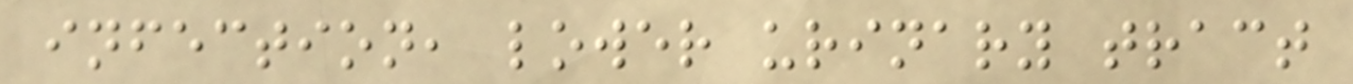infection, lower urinary tract
